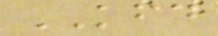KFD
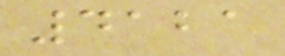4121
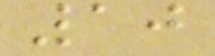10
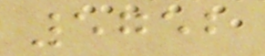5752
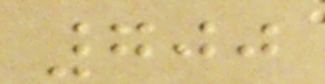700
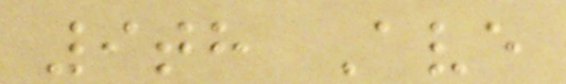9th Ave
